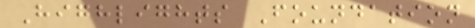Highlights Foundation
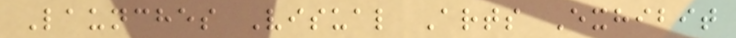Launches Visual Arts Exhibit
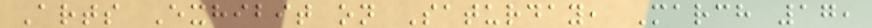Arts Exhibit on Saturday, March 17,
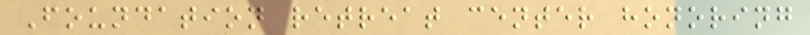Foundation retreat center honoring
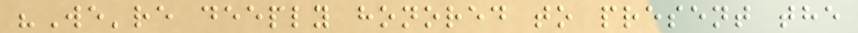"We're deeply honored to present the
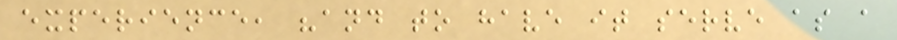experience, "and to have it serve as a
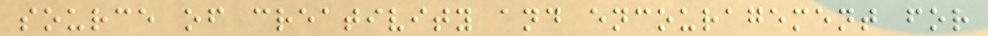source of creativity and encouragement for
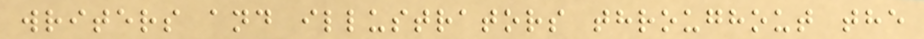writers and illustrators throughout the
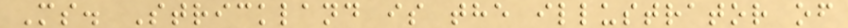Ms. Strickland is the illustrator of
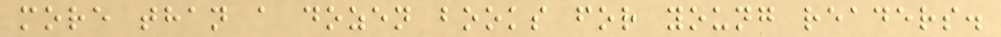more than a dozen books for young readers.
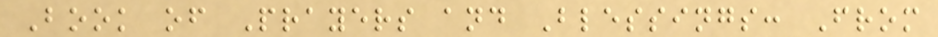Book of Prayers and Blessings: From
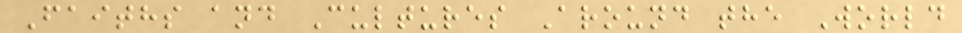Faiths and Cultures Around the World
